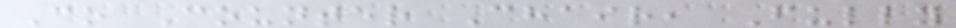Co Counter Chair, Fully
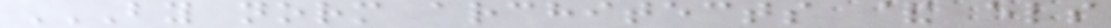BY NORM ARCHITECTS & ELS
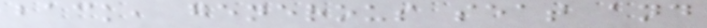back, generous seat and
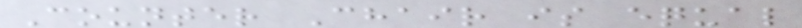Counter Chair is equal
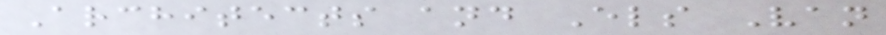Architects and Els Van
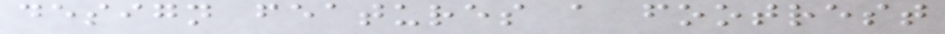design features a footrest
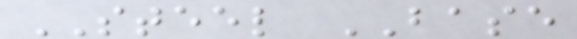STEEL BASE
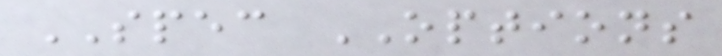SPEC OPTIONS
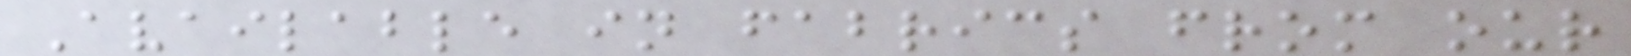Available in fabrics from our
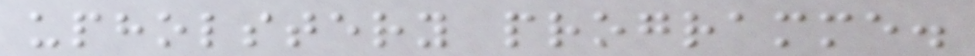upholstery programme.
